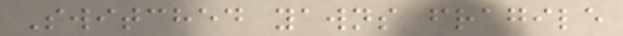Switched yawns fragile
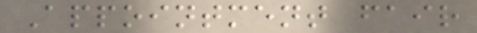Appointment fair
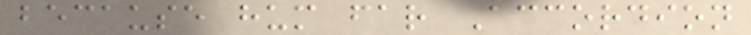because hum far Accordion
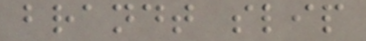brandt slip
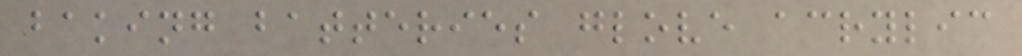baking batteries glove acrylic
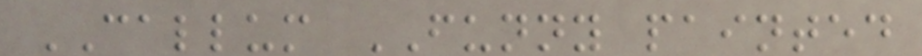CALLUM FUNNY painted
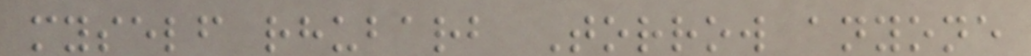myself rhubarb Torrow anyone
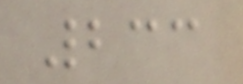233
